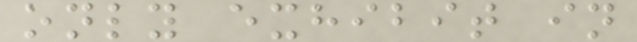only exhibit in
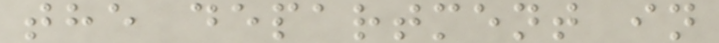the department in
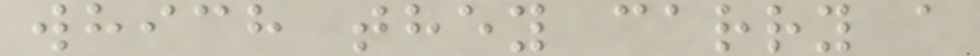which they carry a
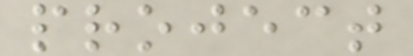project
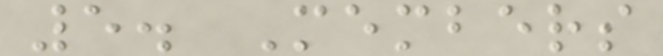5. Members
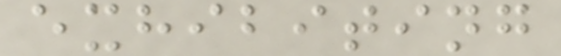exhibiting
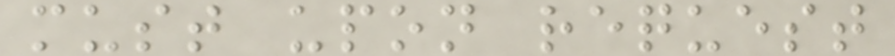must upon request
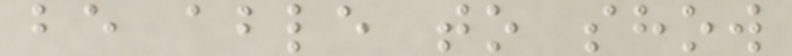be able to show
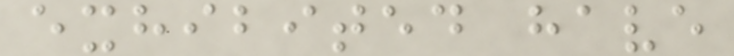exhibited have
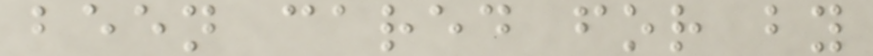been cared for by
